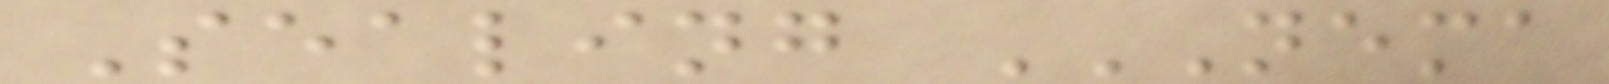Sealing NEMA
